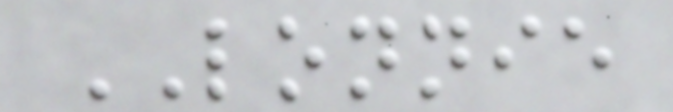LONNIE
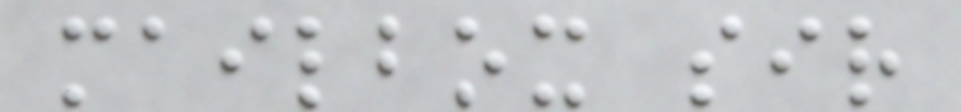mailbox sir
